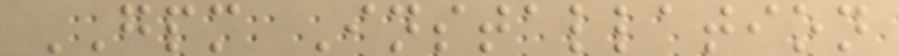GPM Installation
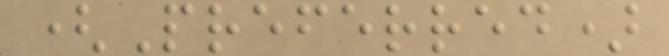(Preferred)
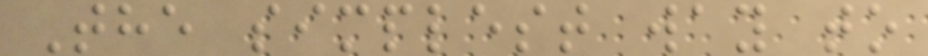The simplest way to
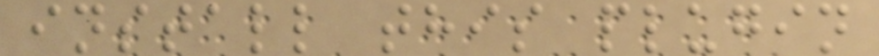install this plugin
